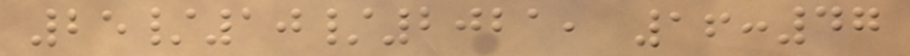25/10/2021, 16:47
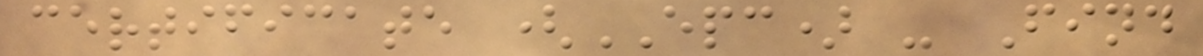certificate (EPC) - Find
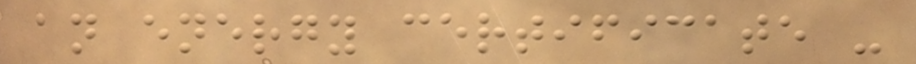an energy certificate -
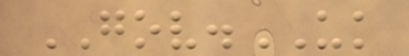GOV.UK
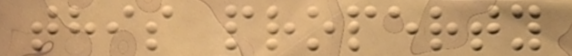this property
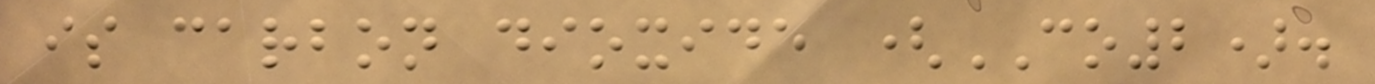is carbon dioxide (CO2).
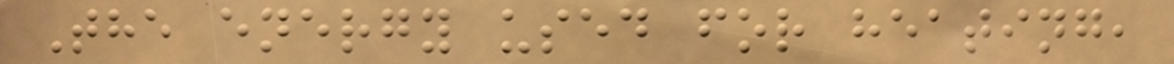The energy used for heating,
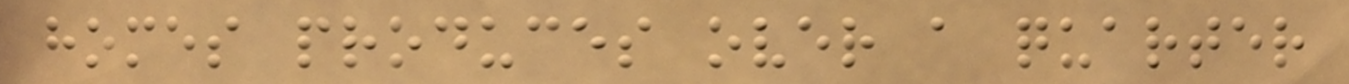homes produces over a quarter
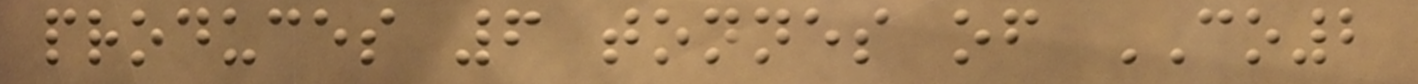produces 6 tonnes of CO2
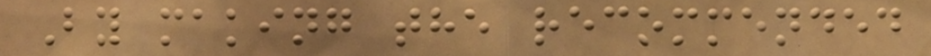By making the recommended
